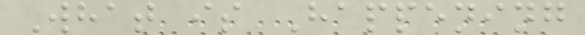What is Happening
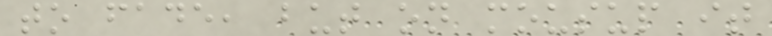to fade, but on mousup it
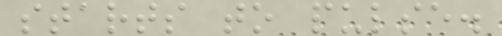starts to pulse.
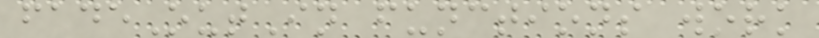fadeOutIn functions work
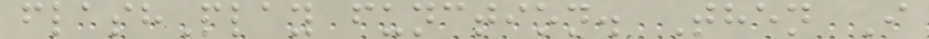flashPlay function. Then I
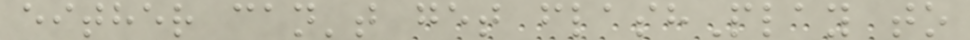either can't get flashPlay to
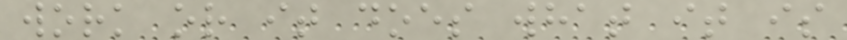work or it does what it is
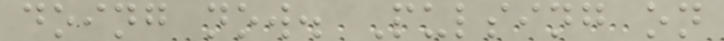doing now. Pulsing on
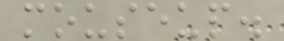mouseup.
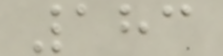183
